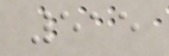515
